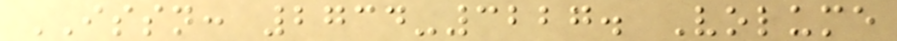ISSN: 2734-3227. Volume
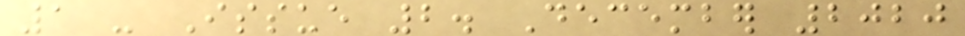1 - Issue 2. December 2020
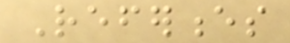References
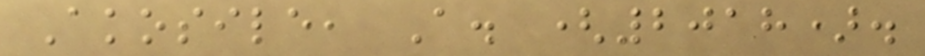Akosile, A. (2018).
